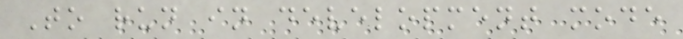To run in development mode
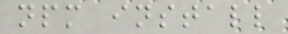npm install
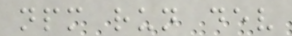npm run dev
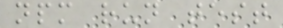npm run test
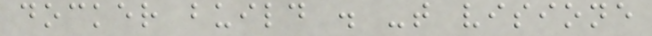docker build . -t visione
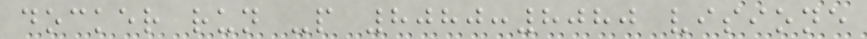docker run -p 8080:8080 visione
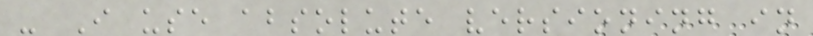- I use absolute versioning in
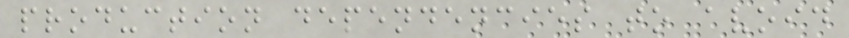production dependencies to avoid
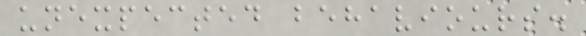unexpected behaviours.
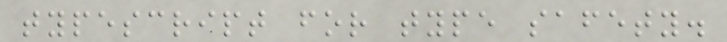typescript for type safety.
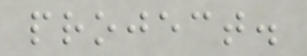project.
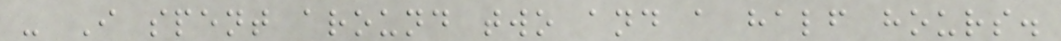- I spent around two and a half hours.
